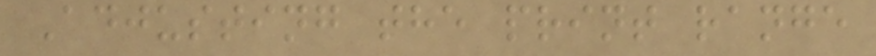Adjusting the print range
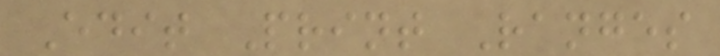Edit Print Ranges
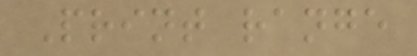Print range
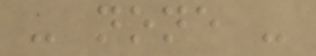- none -
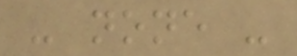- none -
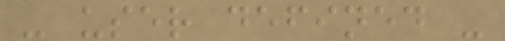- user defined -
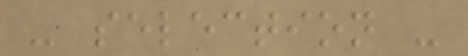- selection -
